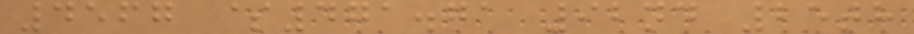4567 $471.71 92nd 25th
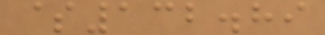$132.89
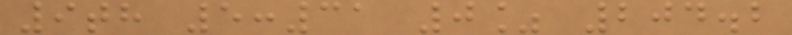9th 5:31 0% 204.2
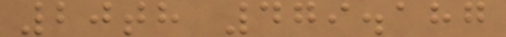20th 479.187
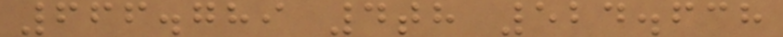666.789 4th 524.638
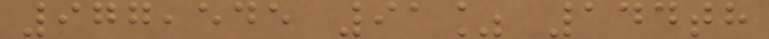977,545 91% 144th
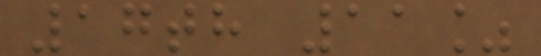17th 11%
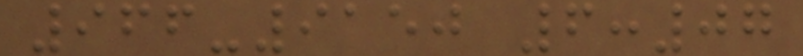966-9150 6:07
